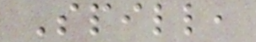Spill,
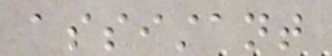assistant
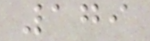179
